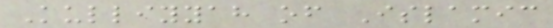Kulliyyah of Islamic
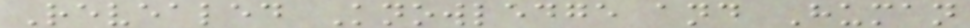Revealed Knowledge and Human
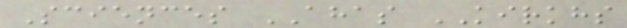Sciences AHAS KIRKHS
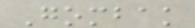Gombak
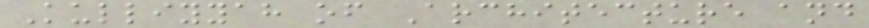Kulliyyah of Architecture and
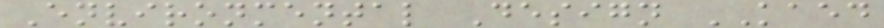Environmental Design KAED
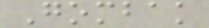Gombak
